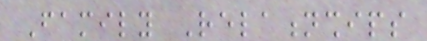Family Relationships
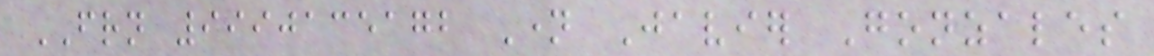FRN 9990135172 Name Javier Gonzales
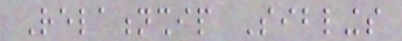Relationship Siblings
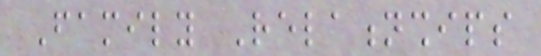Family Relationships
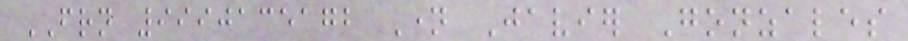FRN 9990135172 Name Javier Gonzales
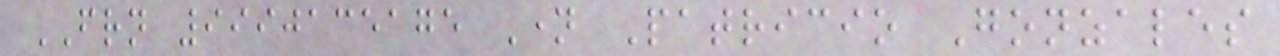FRN 9990135175 Name Patricio Gonzales
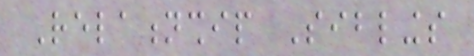Relationship Siblings
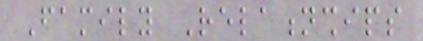Family Relationships
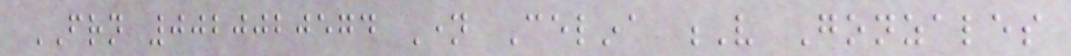FRN 0020020574 Name Celina V Gonzales
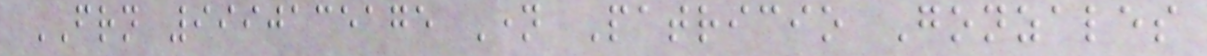FRN 9990135175 Name Patricio Gonzales
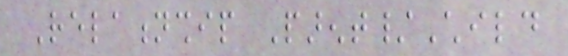Relationship Parent/Child
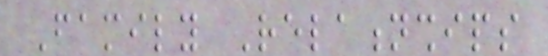Family Relationships
